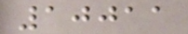10011
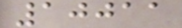10011
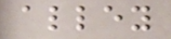alley
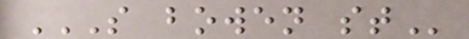S BOWEN ST
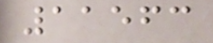11563
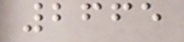2665
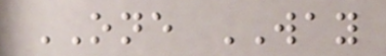ONE WAY
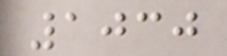1030
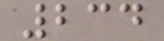234
